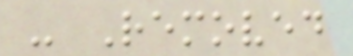- Removed
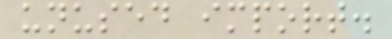unused import.
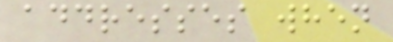addresses when
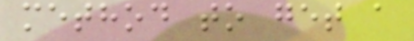method to get a
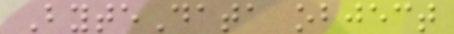ByteData object
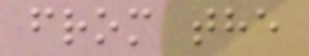from the
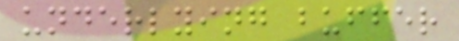underlying buffer
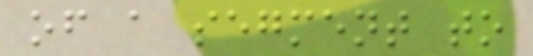of a segment to
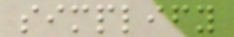simplify
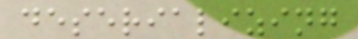deserializing
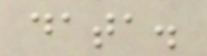data.
